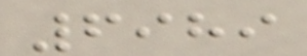6989
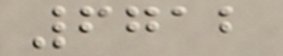6712
